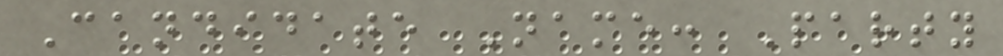Candidate Name: Party
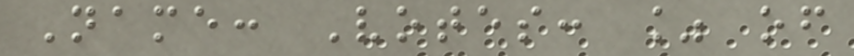Name: Votes: % of
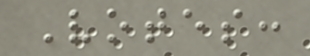Votes:
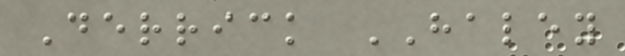Derrick HALEY
